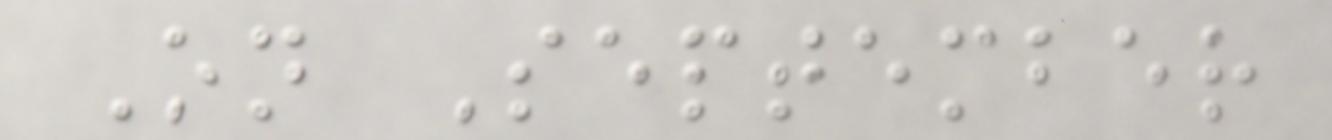On September
